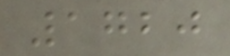1720
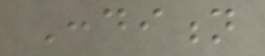Condition
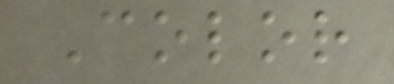Color
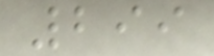299
